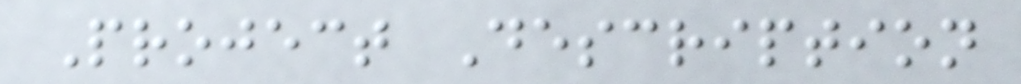Project Description
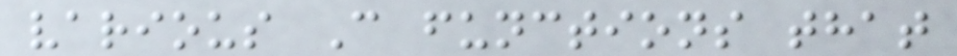various C functions that
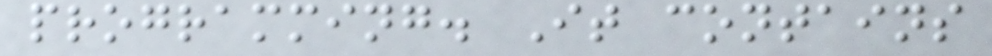programming. It contains
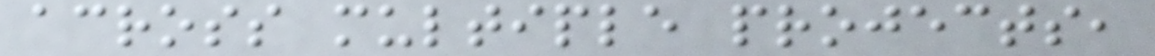across multiple projects,
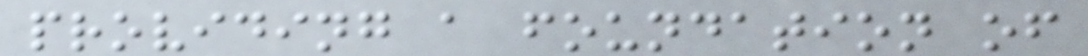providing a foundation of
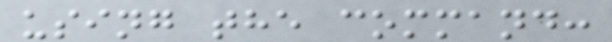using the command:
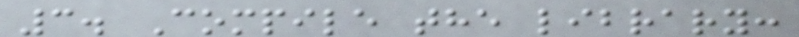3. Compile the library:
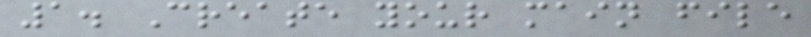1. Create your main file
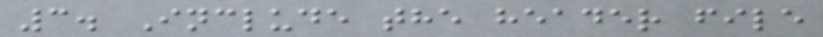3. Include the header file
